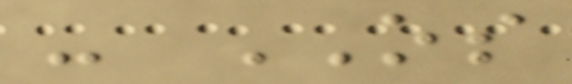- OS
